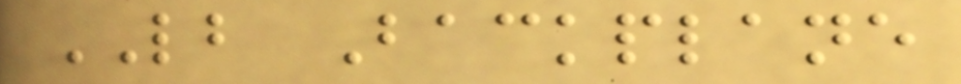LB Backplane
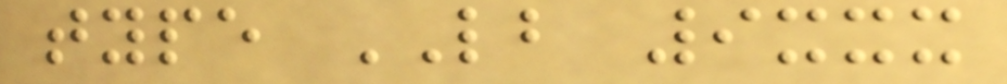type LB 9xxx
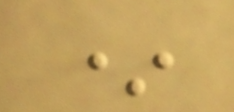*
